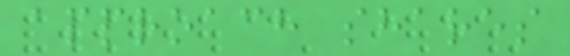approach shares
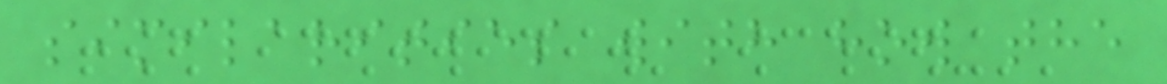similarities with how the
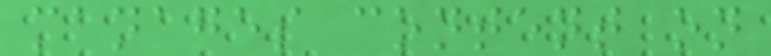manages content on
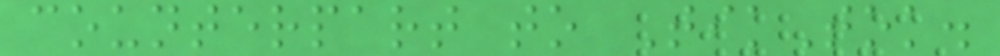counterpart to TikTok.
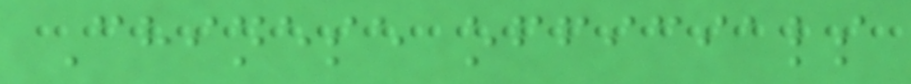Chinese officials
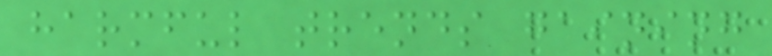harmful trends gaining
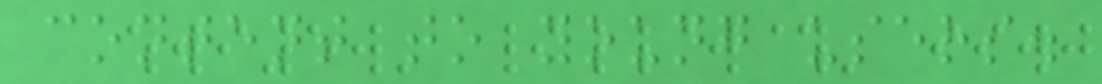content to young users.
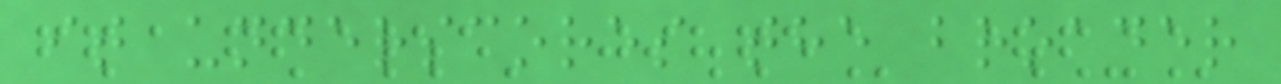it underscores the broader
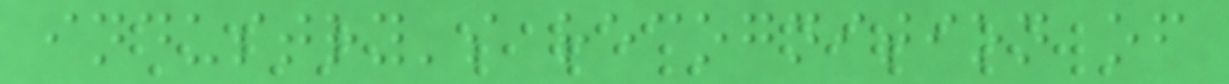industry's recognition of
